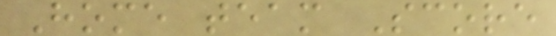Home team Score
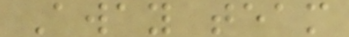Away team
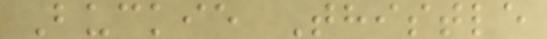Buckie Thistle
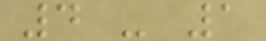4 - 1
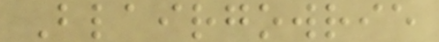Blairgowrie
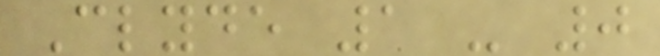Clyde 1 - 0
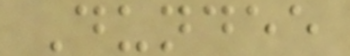Dundee
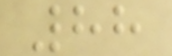88
